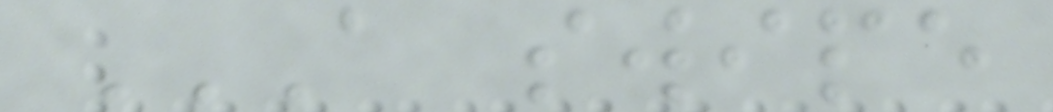A SWIPE
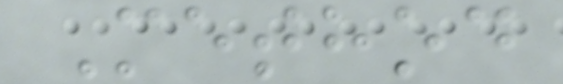Method
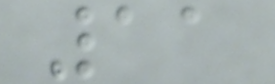11
